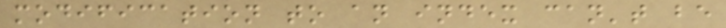modification to an index can't be
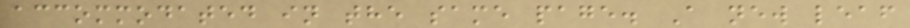accommodated in the same page. A new leaf
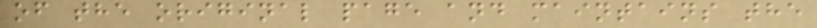of the original page and maintains the
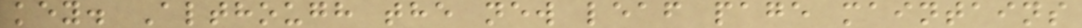key. Although the new leaf page maintains
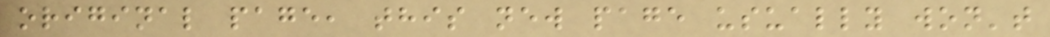original page, this new page usually won't
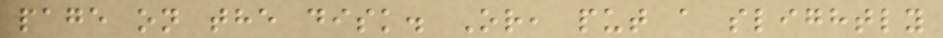page on the disk. Or, put a slightly
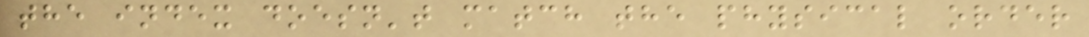the index doesn't match the physical order
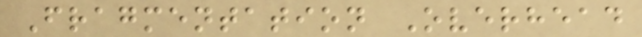Fragmentation Overhead
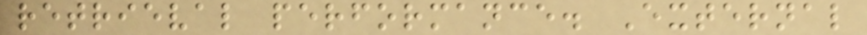retrieval performance. External
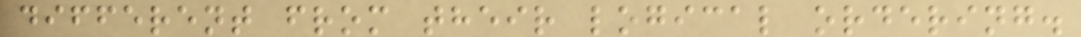different from their logical ordering.
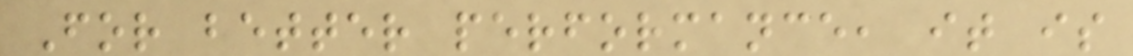For better performance, it is
